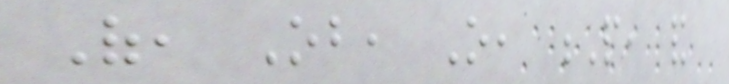Of, Ob, O, P, and
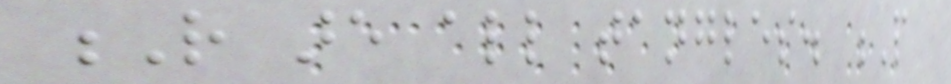R are all tangles. P
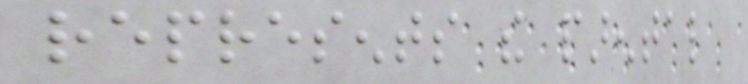represents the parental
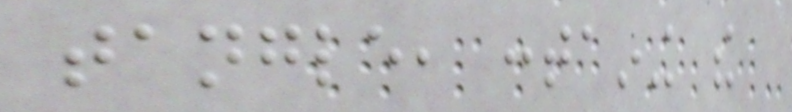tangle, containing the
